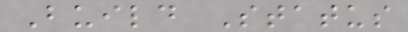Build Status
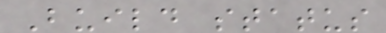Build status
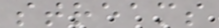streams
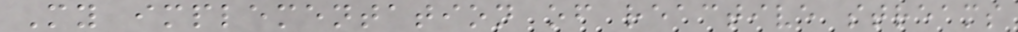My implementation of reactive streams
